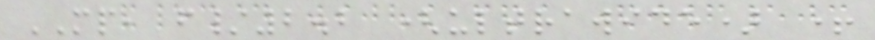MP, f/2.2 (ultrawide) +
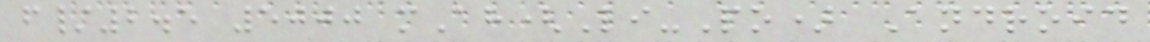f/2.5 5000 mAh(Li-Po) Android
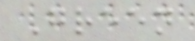Green
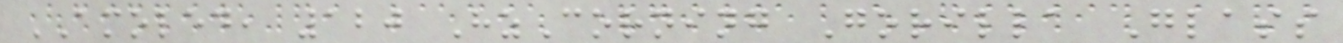AMOLED, 120 HzCorning Gorilla Glass
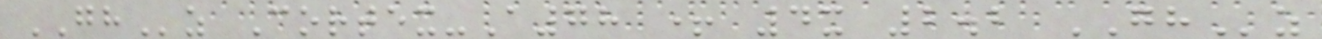GHz Cortex-A78 + 4x 2.2 GHz
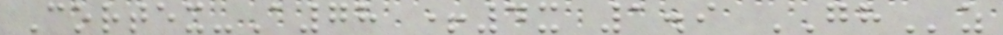Cortex-A78 +4x 1.9 GHz
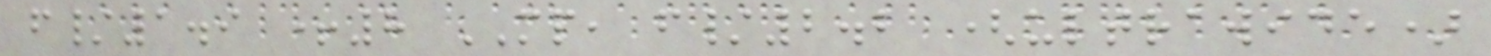f/1.9 +8 MP, f/2.2 (ultrawide)
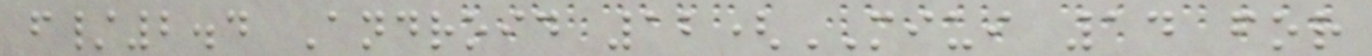f/2.4 Android 12(MIUI 14 for
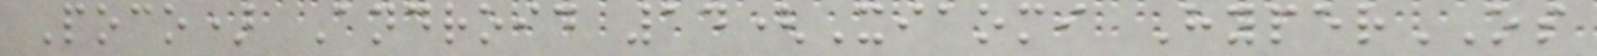Poco) Android 14(Xiaomi HyperOS
